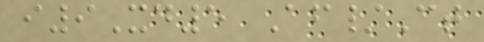i9Xd5 Af/Ct
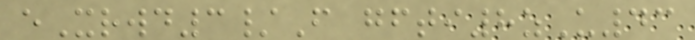eXrwd3/F gfti8zU43
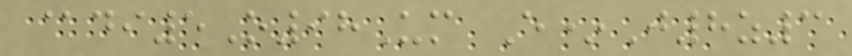@di5O98Um E*J8z3
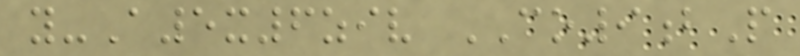y-A5x6ziv CO9bP
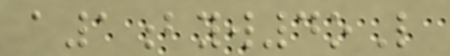a1byw4oL
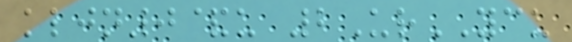kljn0&u 2UrYCU
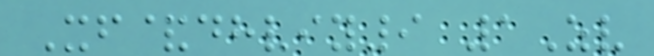Xf&dhviy9 1Zv
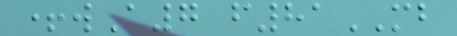+wA7 f81MB
